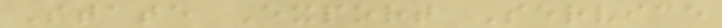State Export Service
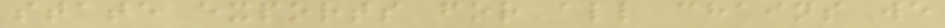state exports for all chains we
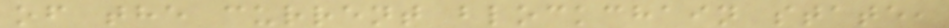of the current blockchain state,
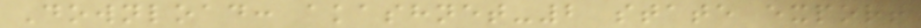Download: akashnet-2 state export
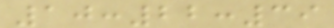10:22:39
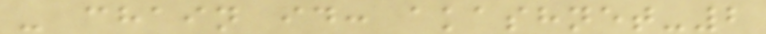- chain id: akashnet-2
